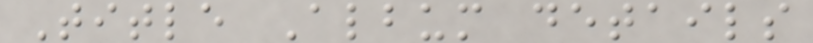Title Album details
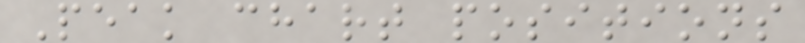Peak chart positions
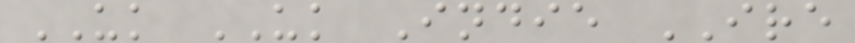UK UK Indie IRE
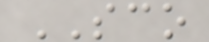SCO
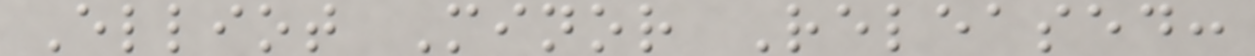Elliot Minor Released:
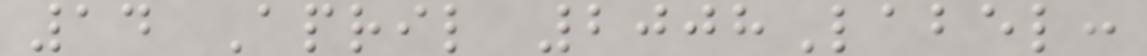14 April 2008Label:
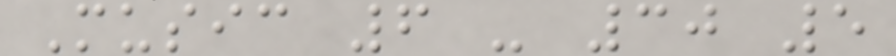Music 6 - 30 5
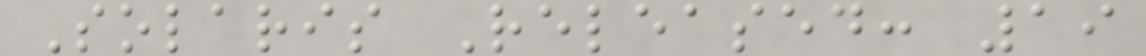Solaris Released: 19
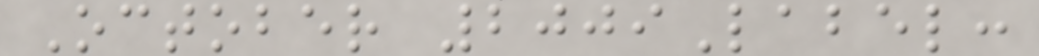October 2009Label:
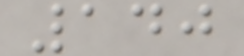140
